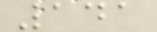141
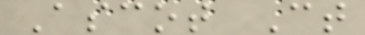Ascot Ct
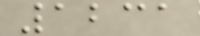1231
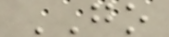GO
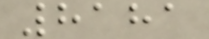8181
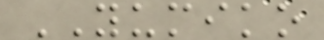YUMIKO
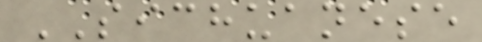SICHUANESE
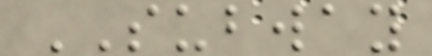SUBWAY
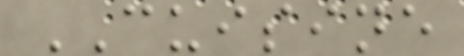CUISINE
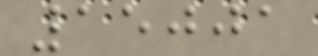15001
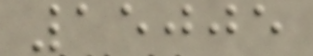15005
